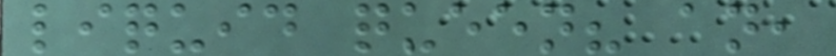liquid queen? an,
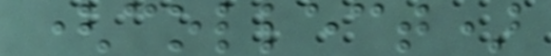(collect)
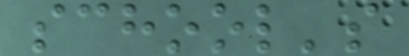school's
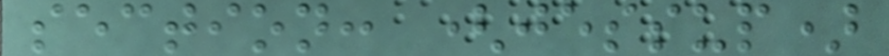section: (jessup)
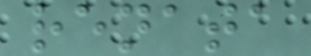renata
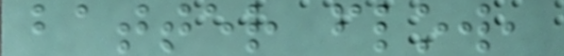batter flow,
